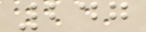247
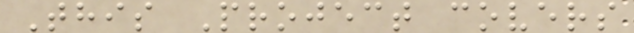This Project covers
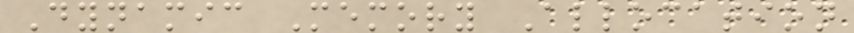Dynamic Memory Allocation
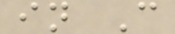in C
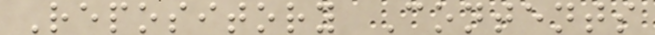Repository Contents
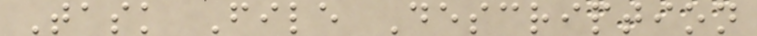Task File Description
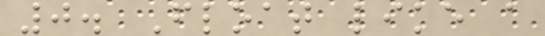0. Float like a
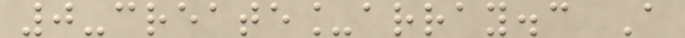0-create_array.c A
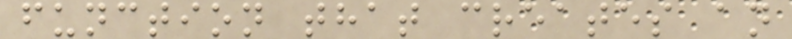function that creates an
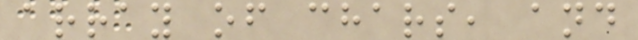array of chars, and
